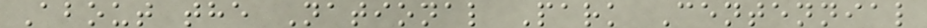About the National Park Centennial
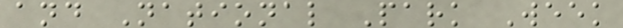and National Park Week
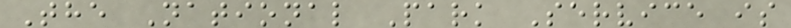The National Park Service is
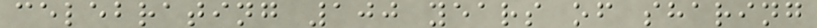celebrating 100 years of sharing
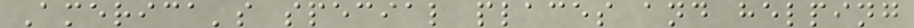America's special places and helping
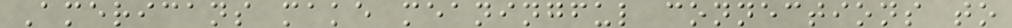Americans make meaningful connections to
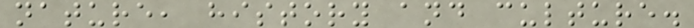nature, history and culture.
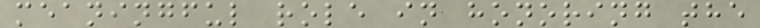meaningful role in honoring the
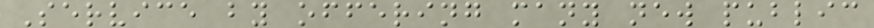Service by offering many new public
